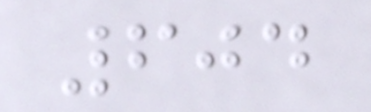604
